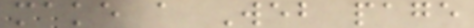make a Web page
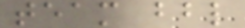team bbl
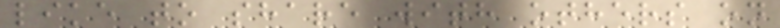like to share with others on
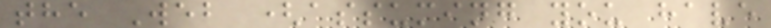the Web (assuming you have
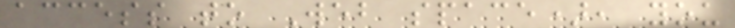access to Web space), you
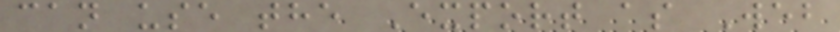can use the Export as Web
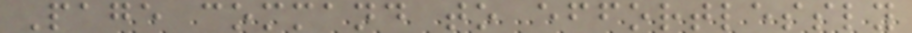Page command to effortlessly
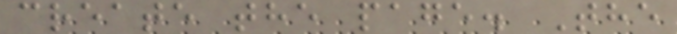create the page. The
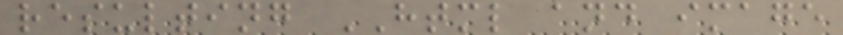resulting HTML and image
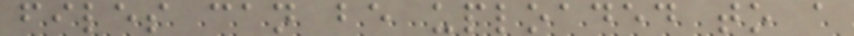files can be uploaded to a
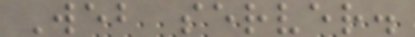Web server.
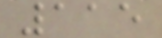115
